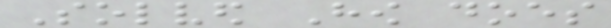Solved How does
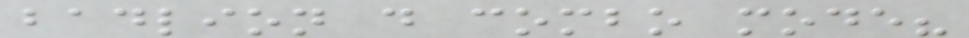badlion do combo mode?
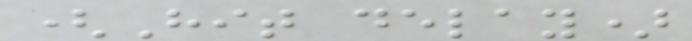(Hit delay)
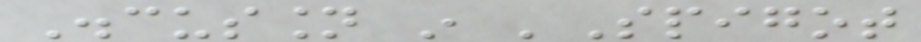Discussion in 'Spigot
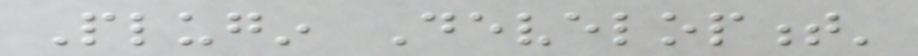Plugin Development'
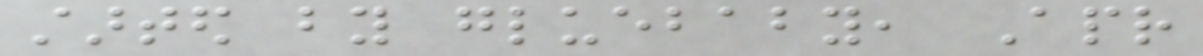started by gluebaby, Apr
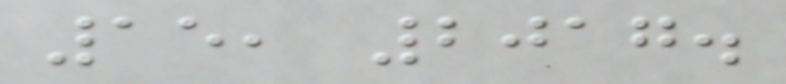15, 2017.
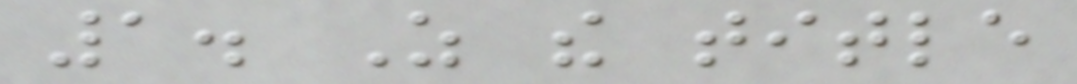1. As the title
